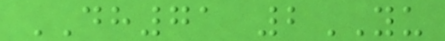DH71 2YU
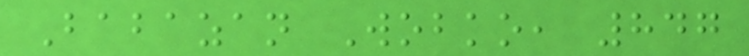Babazan Wobko, 847
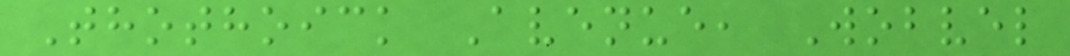Thothoick Avenue, Wobvel
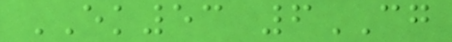EK53 6CG
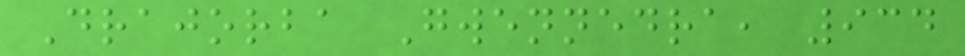Drajorba Gwennedra, 934
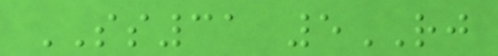SS31 5RJ
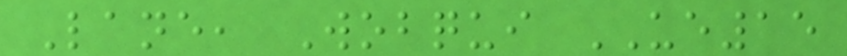Lane, Wobqui UE15
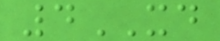4XD
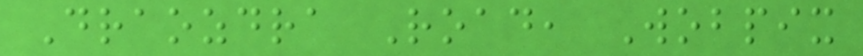Draozdra Road, Wobpix
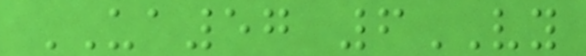UA57 6VY
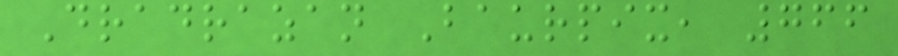Dradrazan Baurpix, 766
